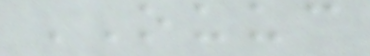OUUC
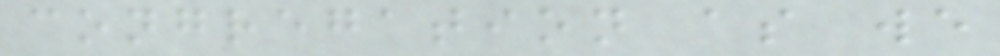congregation as we
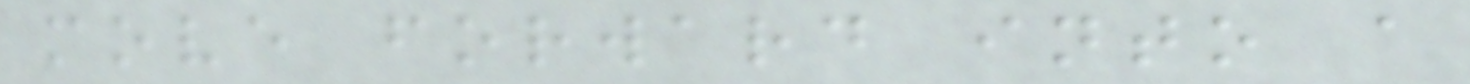move forward into a
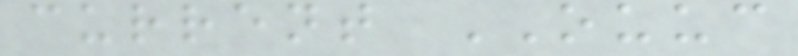current OUUC
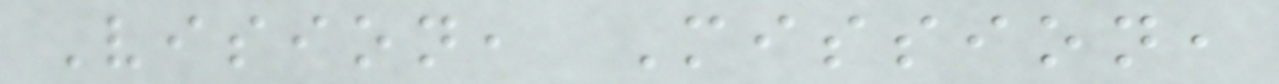Vision, Mission,
